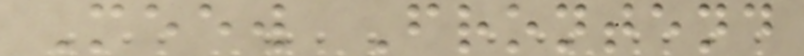Meew Frontend
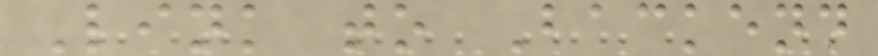Link to Backend
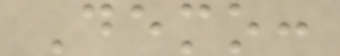Demo:
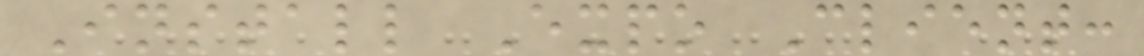Install Expo Client:
